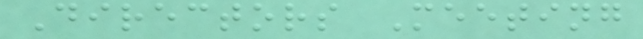Directors Meeting
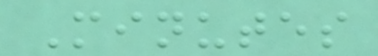Minutes
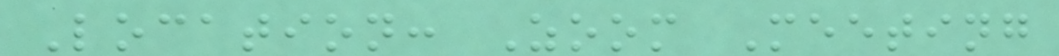Location: Zoom Meeting
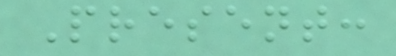Present:
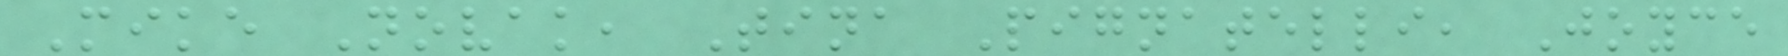Mike Novak, Tina Pignatelli, Joyce
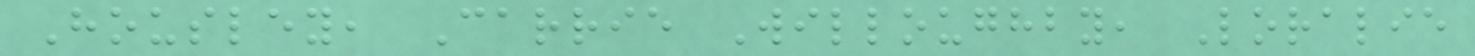Housley, Carrie Willoughby, Loralie
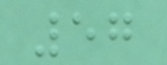57
